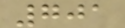701
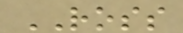ROSS
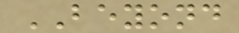BEYOND
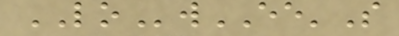LOwEE'S
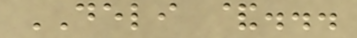DELI &...
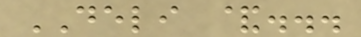DELI &...
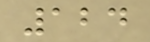124
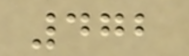472
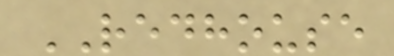REDHOUSE
